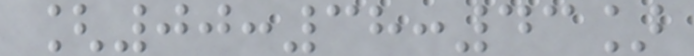[00:38:43]
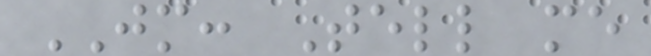JM: Tell me
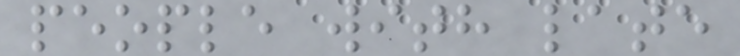people with late
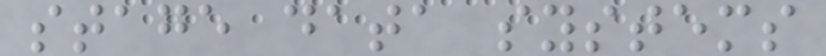stage data systems
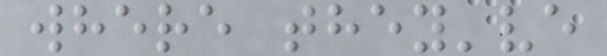where they've
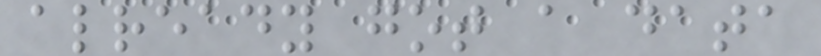already got a data
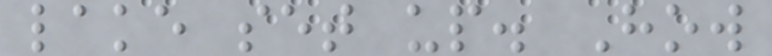lake set up. How
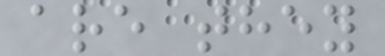are they
